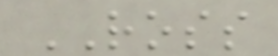ROSS
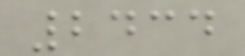2434
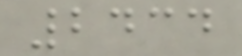2434
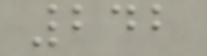242
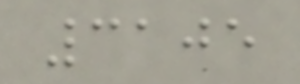3105
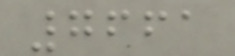7661
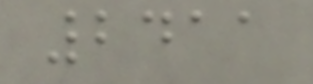2411
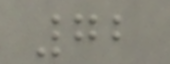72
